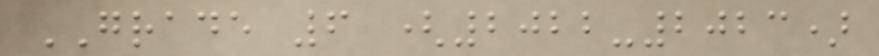GRADE 6 (2022-2023)
